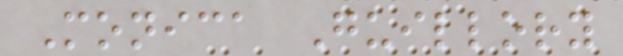Monica Guillory
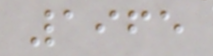1965
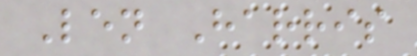Len Harris
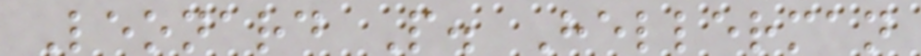Leonard P. Hellerman
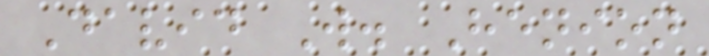David W. Henion
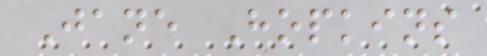Jane Hopkins
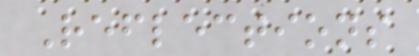Reflections
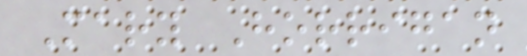Mary Horrigan
